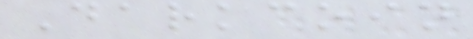Darkcoin
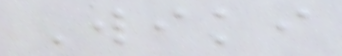Wiki
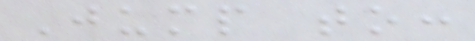Jump to:
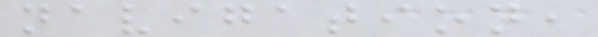navigation,
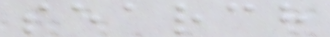search
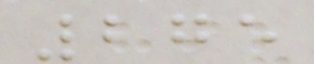275
